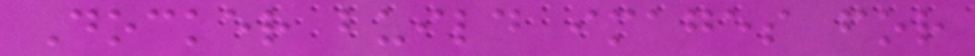Docker build images for
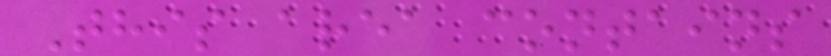This area contains
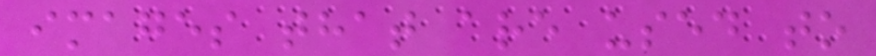images that are used to
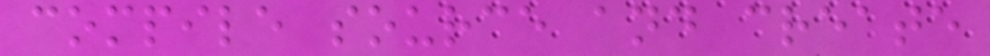compile source and create
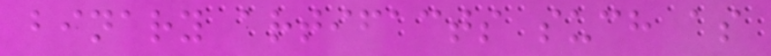binary artifacts such as
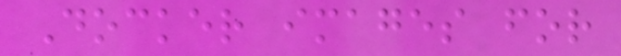Docker images for
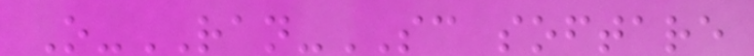O-RAN-SC softare
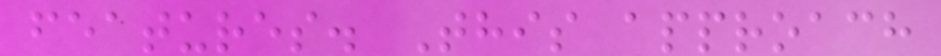features. This approach
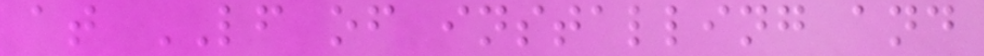at LF of installing and
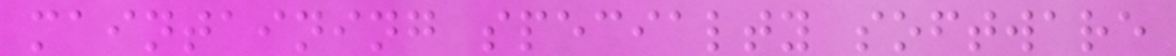maintaining specialty software
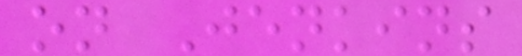on Jenkins
